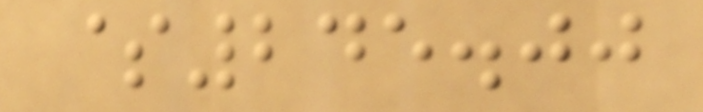$245.00
